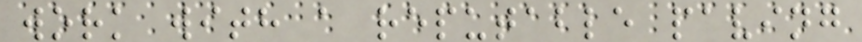work with a reputable paving
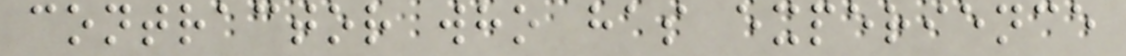contractor who has experience
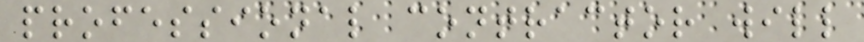professional contractor will
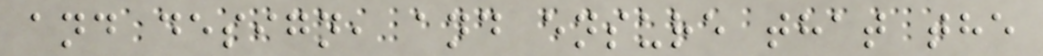and design, and ensure that the
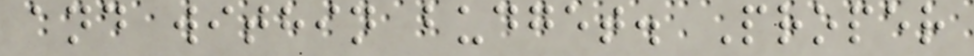and within budget. Proper
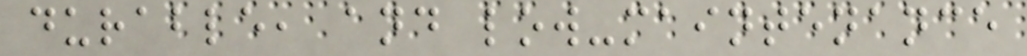durable, and low-maintenance
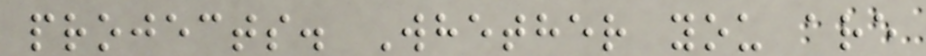projects. Whether you are
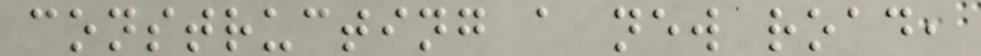constructing a new road,
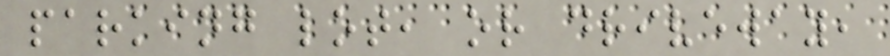parking lot, or driveway,
